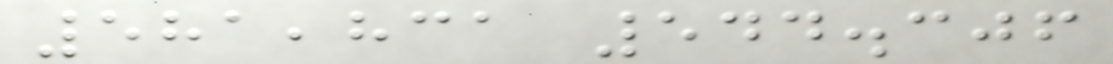581,831 544.306
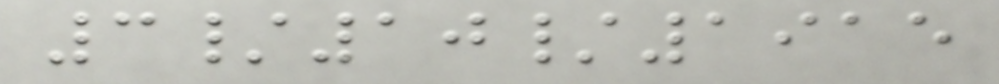3/10/1915
